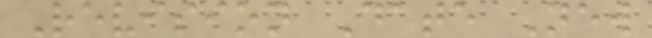Revision Date New
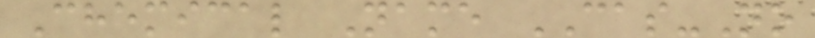Chemical Name CAS-No
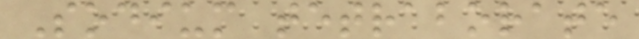Sodium tetraborate
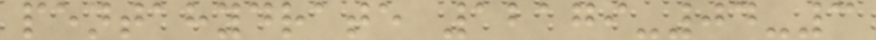pentahydrate 12179-04-3
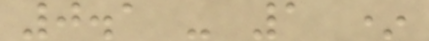0.1 - 1 *
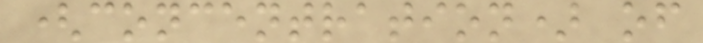(concentration) of
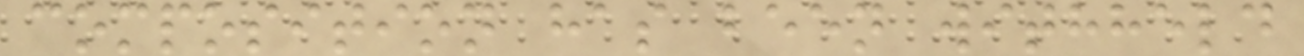composition has been withheld
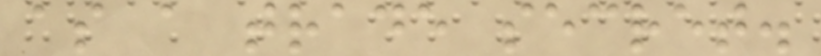as a trade secret.
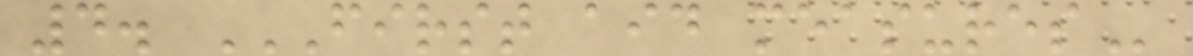4. FIRST AID MEASURES
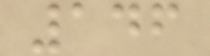146
